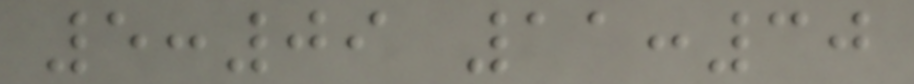5:09 11:30
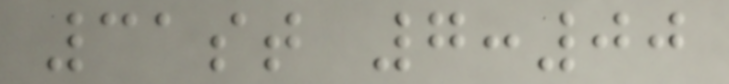31st 7:00
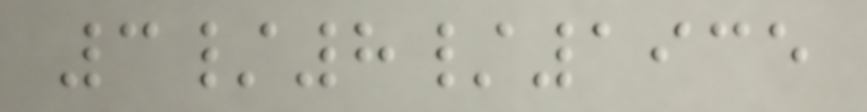3/8/1935
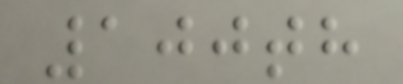100th
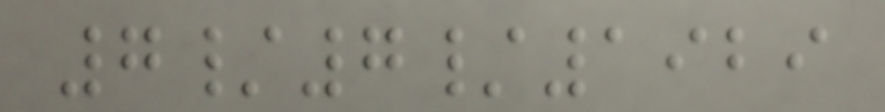7/7/1929
